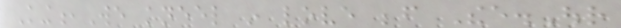King,We kneel in love before Thee.Our
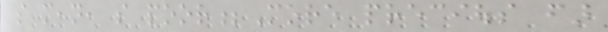so mean, so poor;More precious far
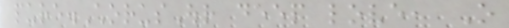pure.ChorusOur deep love, O
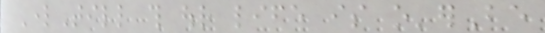LordTill this our life is o'erBe
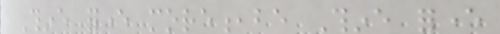Thine forever more,be Thine forever
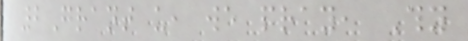2Grant us, we pray, Thy
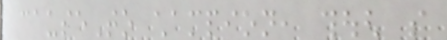causeTo champion, though so
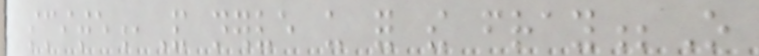smite,And nerve us for the fray;O
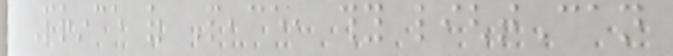Prince of Peace, thy lightCan
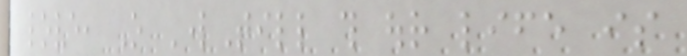love, O LordTill this our life is
